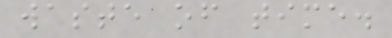waste of time.
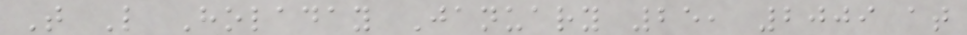T L Holaday January 25, 2009 at
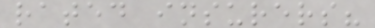rated insurers?
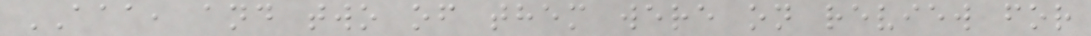AAA, and two of them were on review for
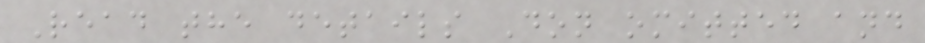Read the details Don omitted and
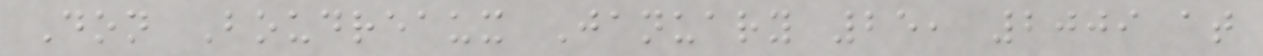Don Boudreaux January 25, 2009 at
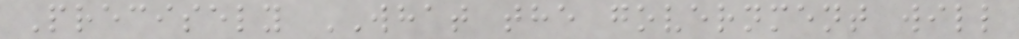Precisely WHAT the government will
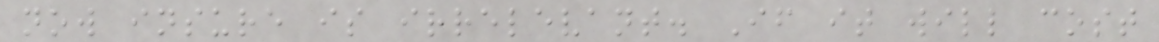now insure is irrelevant. If it will cost
